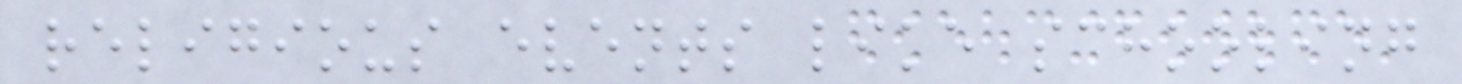religious events like schooling
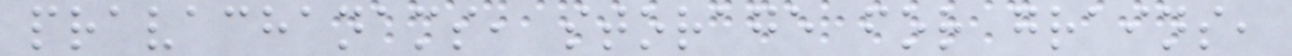pravachanams, storage for grains,
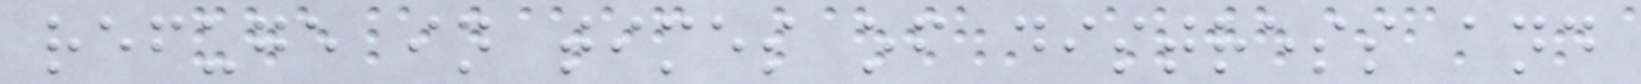refuge in times of distress and
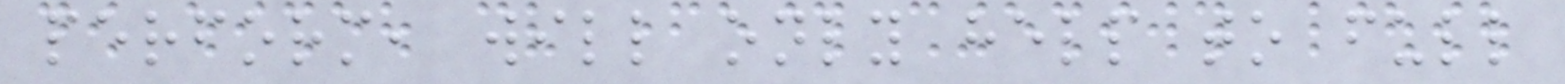perform, will only help to full
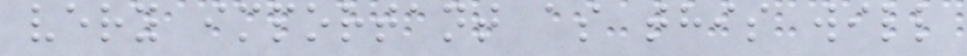very important as this will
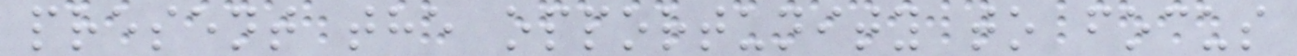present the opportunity to focus
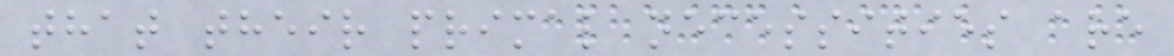that their primal necessities are
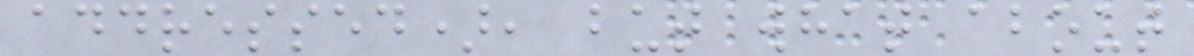addressed), but what about
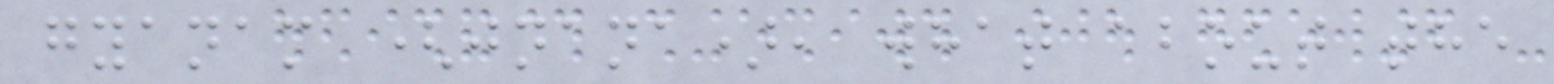gyanam (jnana), what about the
